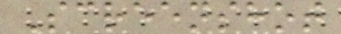Screenshot
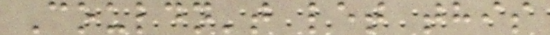Couldn't let this
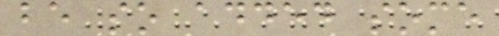be so added some
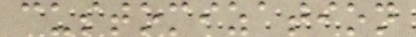customization
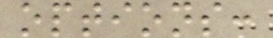options:
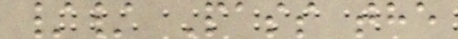// Pass the
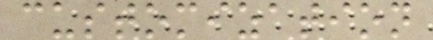customization
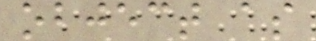object as
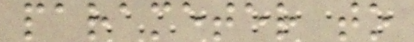parameter to
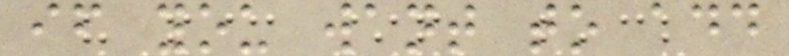if you want to add
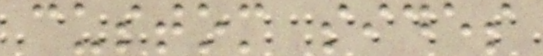custom sides
